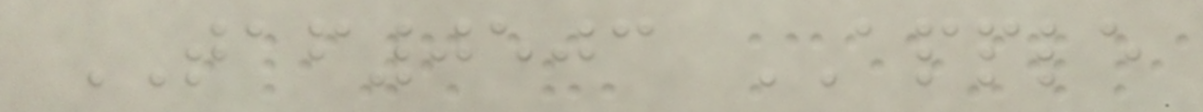TAF0503 APPLE
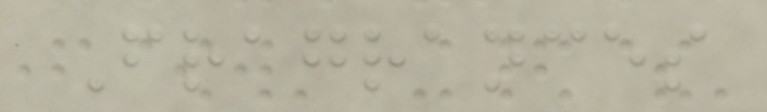Fragrances
